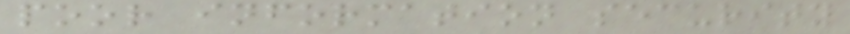poor information security
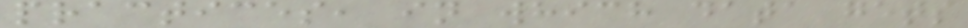practices, in which data gets
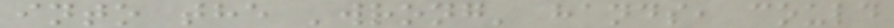into the 'wrong' hands, could
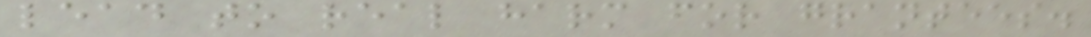lead to real harm for grantees.
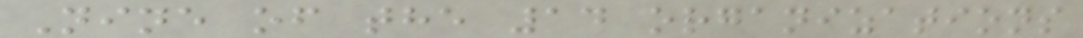Nine of the 14 organizations
